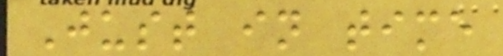Just in time
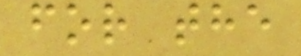for the
